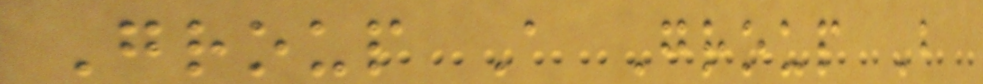Group A Group B
